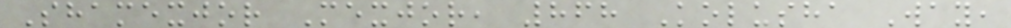Shamexjor Mexjor, 868 Kolusha Way,
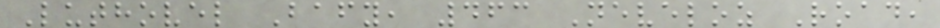Luthovel Bafy, 463 Neveloz Road,
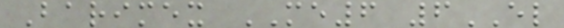Barimex ME6 6EL
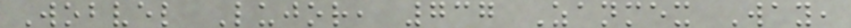Wobvel Lujor, 737 Zanmex Way,
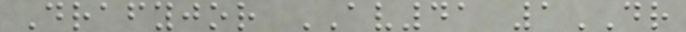Drafyjor AV41 1DR
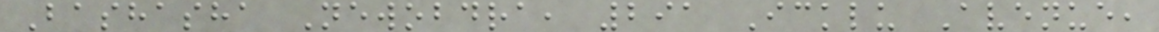Bashasha Newobdra, 291 Icklu Avenue,
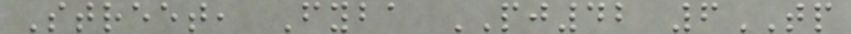Street, Fyba PJ42 6TP
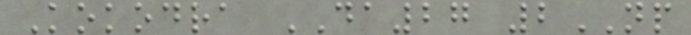Kokodra DA27 2NP
